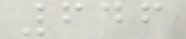646
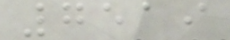7519
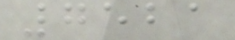7521
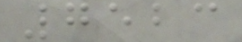7523
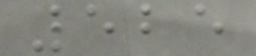525
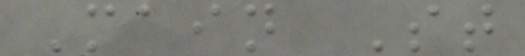Main St
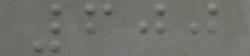600
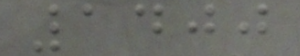1400
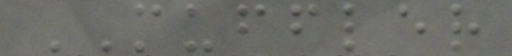MUFFLER
